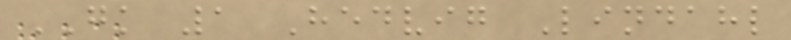GK 1 Hedvig Lindahl
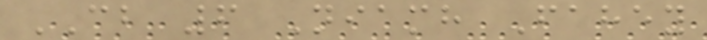CB 6 Niamh Fahey
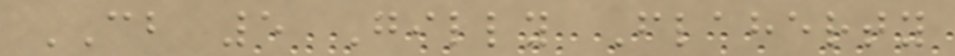CB 5 Gilly Flaherty
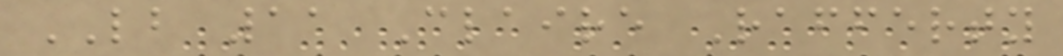LB 11 Claire Rafferty
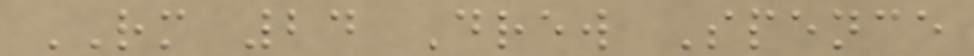RM 24 Drew Spence
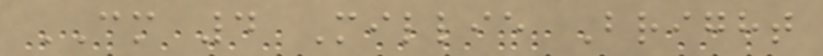CM 4 Millie Bright
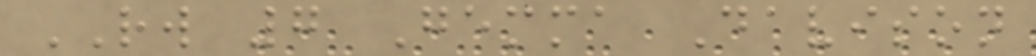RW 7 Gemma Davison
